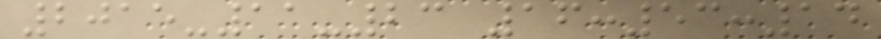2015-11-23 16:53:14
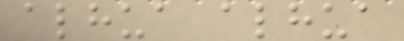alhua alhua
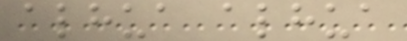alhua alhua
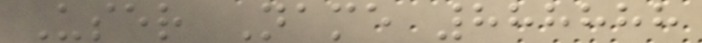User Name 888888
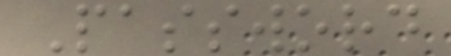Password
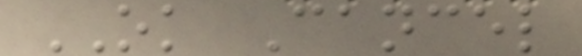OK Cancel
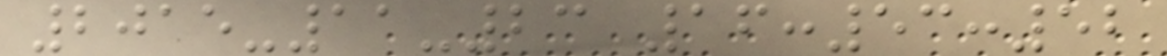2015-11-23 16:53:52
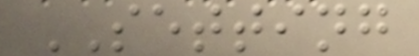SETTING
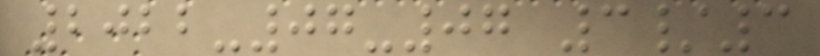2022-07-07 3/3
